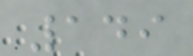149
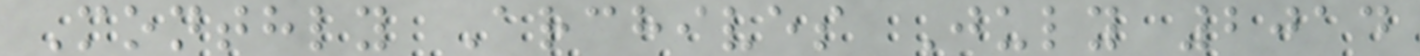Monthly Archives July 2014
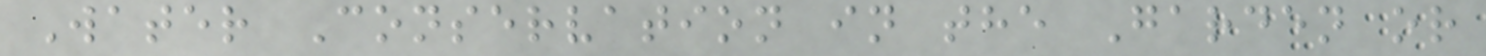Water Conservation in the Garden or
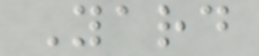Yard
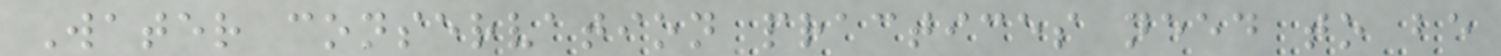Water conservation practices need to be
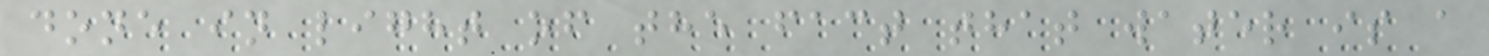done in light of the fact that water is a
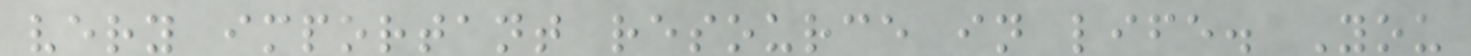very important resource in life. You
